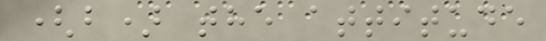(b) the attitude
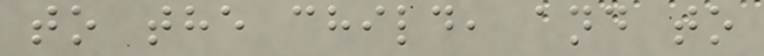to the child, and to
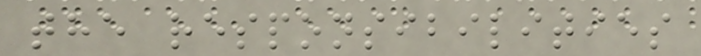the responsibilities
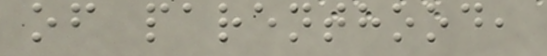of parenthood,
